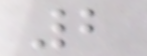2
